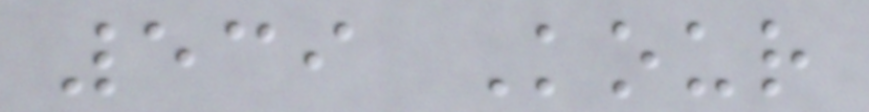539 Kour
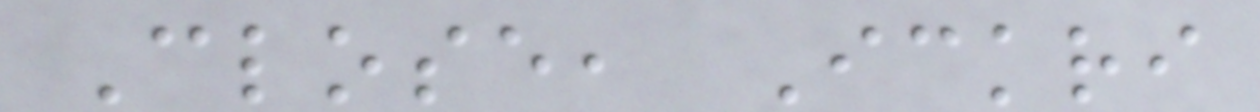Close, Ickri
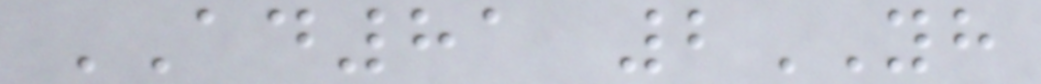AD81 2YH
